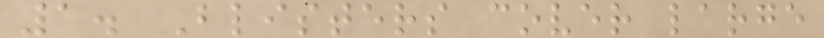1. Blisters cover large
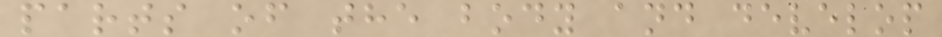parts of the body and develop
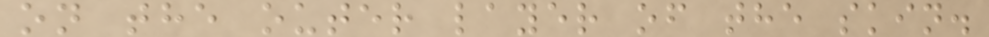on the outer layer of the skin.
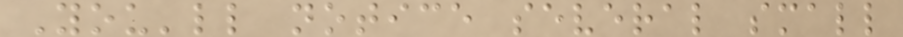You'll notice several small
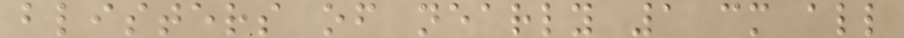blisters of nearly 1 cm all
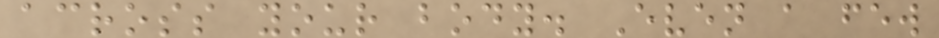across your body. Even a few
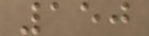150
